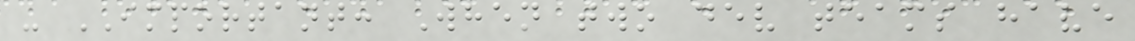- IMPORTANT: When two dev teams have
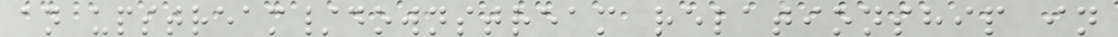an upstream/downstream relationship in
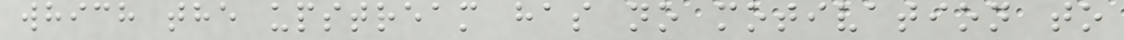which the upstream has no motivation to
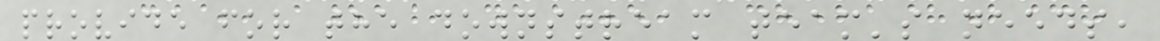provide for the downstream team's needs,
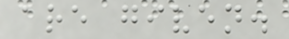are given.
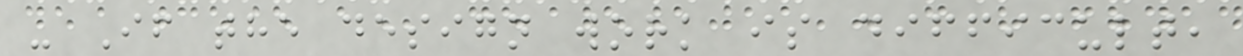- If the design work is difficult,
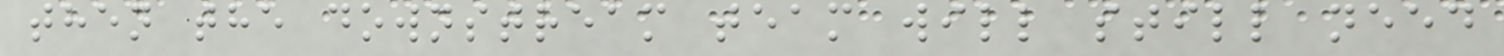then the downstream team will still need
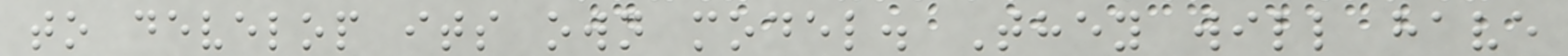to develop its own model. They will have
